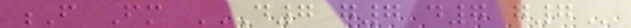F Fm D7 G7 D7 G7
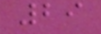29
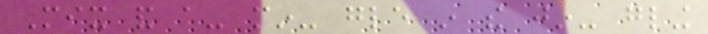Mix and a- min- gle in the jin- gling
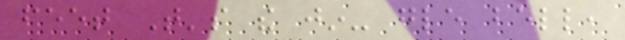feet That's the jin- gle bell,
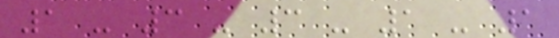1 - 3 - 3 - 1 - 1
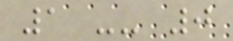1 -- 0
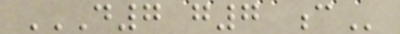D7 G7 C
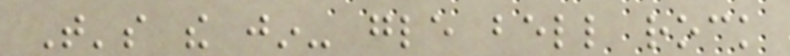That's the jin- gle bell rock
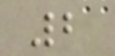2
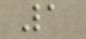1
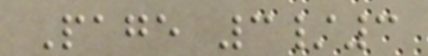Page 3/3
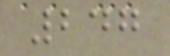247
